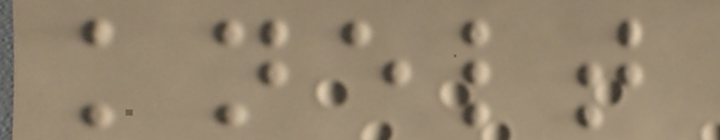knelt
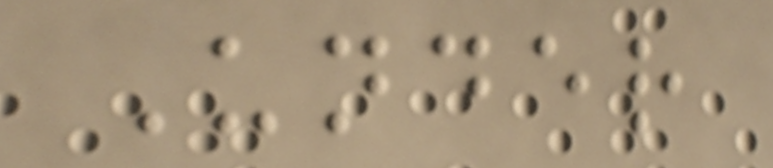Under
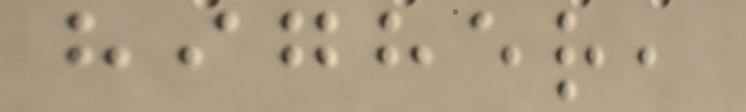higher,
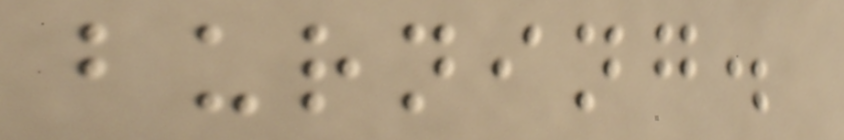burning.
